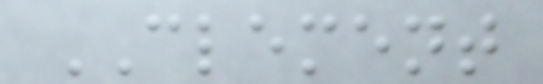CLEMENT
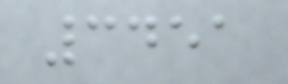3451
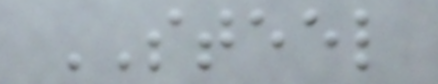STEEL
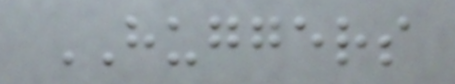HUGGERS
